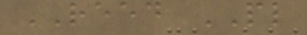REED PL
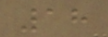18
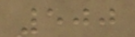500
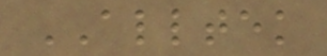ALLTEK
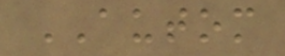AUTOM
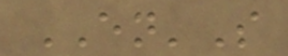EN'S
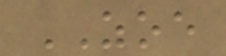ZOE
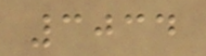3034
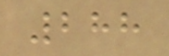288
